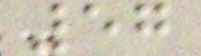57
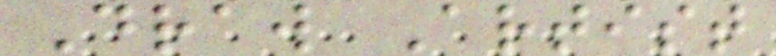Draw Artist
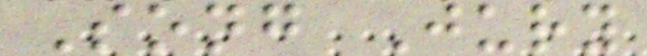Song Jury
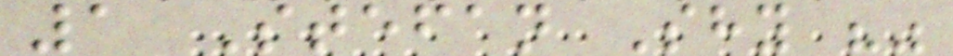1 Stefan Shy ""
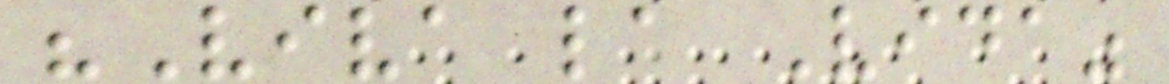"Viva la Vida"
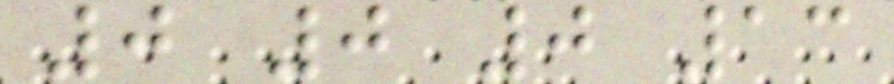0 0 0 13
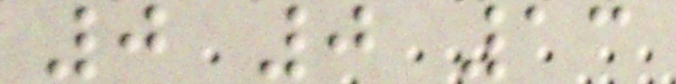0 0 13
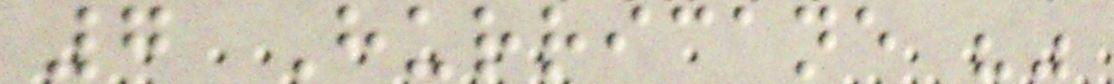7 Hurricane ""
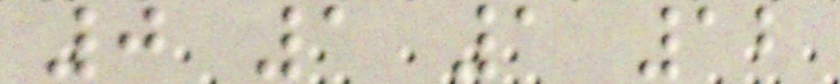0 1 1 12
